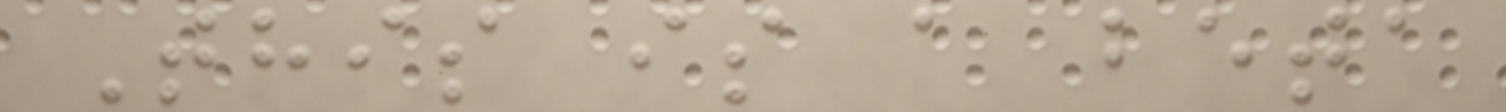This is a beta
